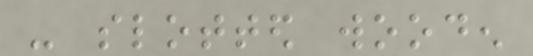- slotted wooden
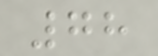78
